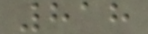818
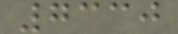7330
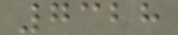7328
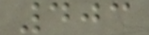403
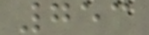753
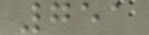751
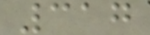317
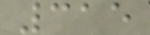315
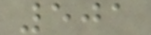501
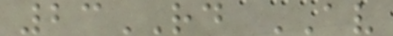23RD AV
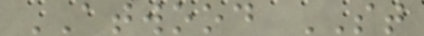ATWOOD ST
